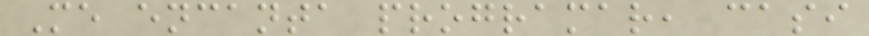Me encanta programar, casi
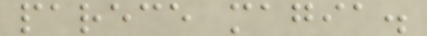parece magia.
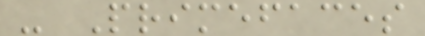- Primefaces
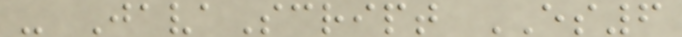- JavaScript ES6
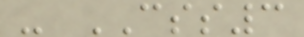- CSS3
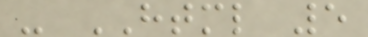- HTML 5
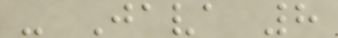- Java 8
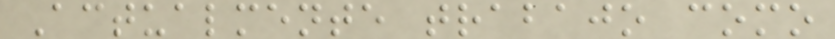Actualmente trabajo como
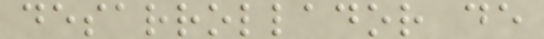desarrollador de
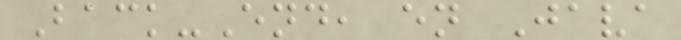Back-End, en Java
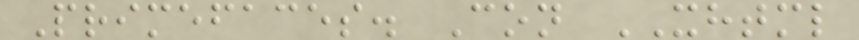Primefaces. Con XHTML
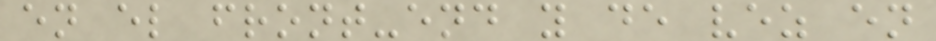en el front-end y de vez en
